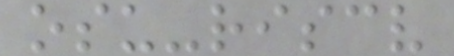osu-riscv
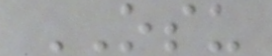OSU
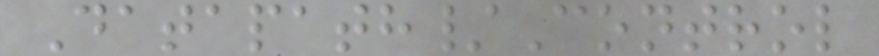Datapath/Control
